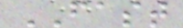FAST
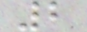2
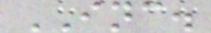INC.
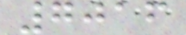7016
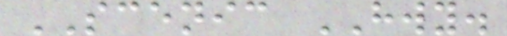SCENIC HWY.
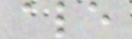ale
